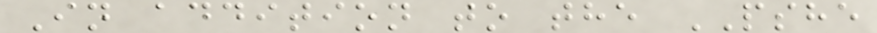In addition to the PSHE
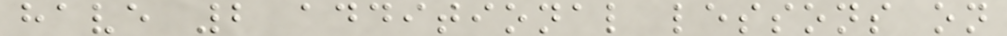have 2 additional lessons on
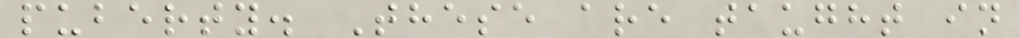puberty. These are taught in
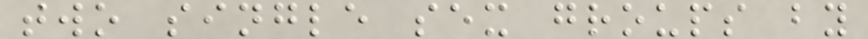two single sex groups by
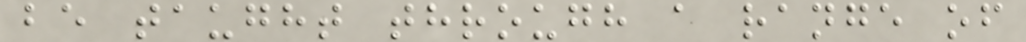be taught through a range of
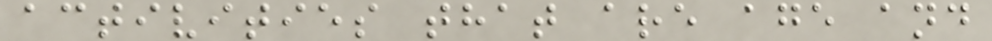activities that are age and
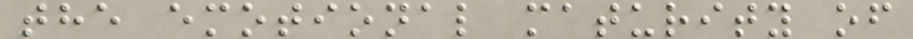the emotional maturity of
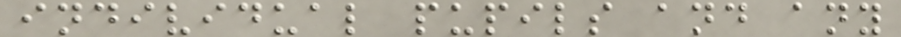individual pupils and any
